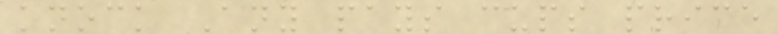knock Any pays cups price
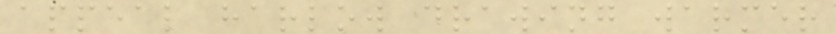appeal harlow drawing warmer
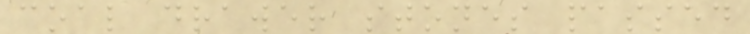coal drawer stones passed
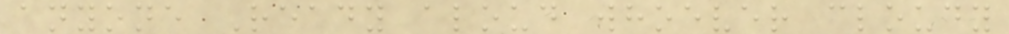anyone Ready aloud whoever cloudy
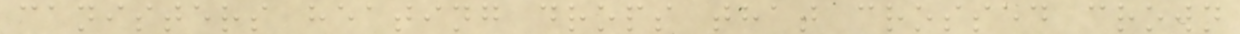canisters heating drops that crossed crown
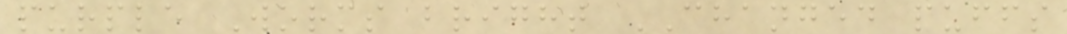purple Worms bright CHANGED puffs
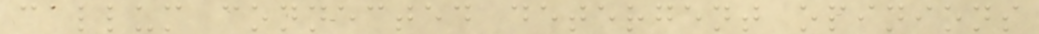callum connected detergent opinions
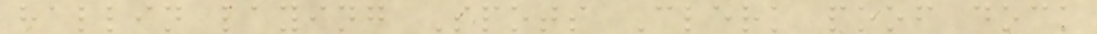hallin laying Spots Clerk poof dock
